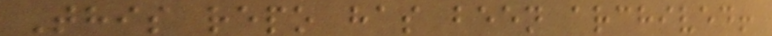This repo has been archived!
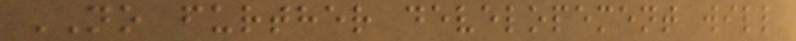NO further developement will
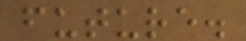future.
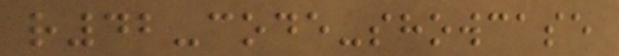r42-code-showcase
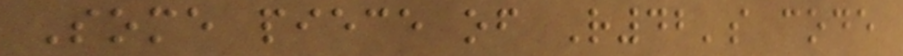Some piece of R42's code
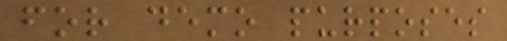for demo purposes
